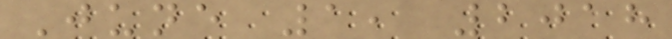June 1, 2018
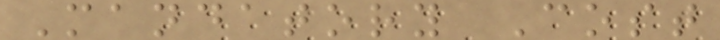Mandatory Cost
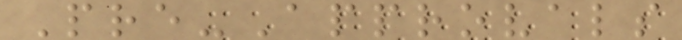Pre-Approvals
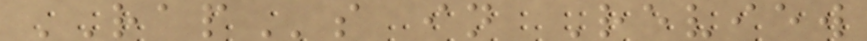RAPs in Review
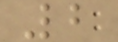2
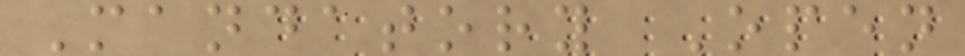Mandatory Open
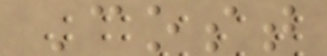Cost
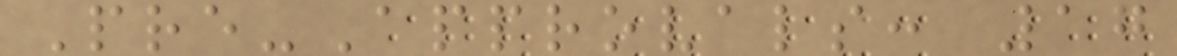Pre-Approvals: 17
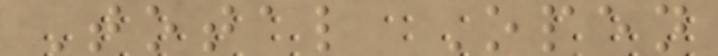Total Open
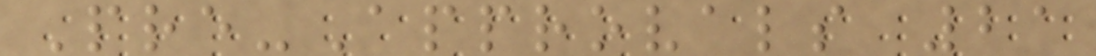Pre-Approvals 21
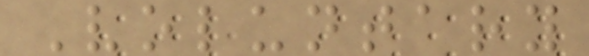Voluntary
